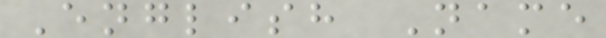English Name
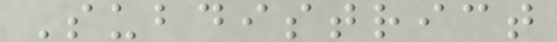Subdistrict
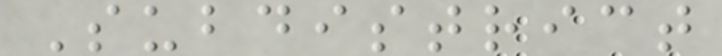Subdistrict
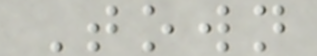Town
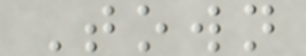Town
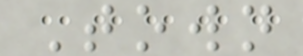Town
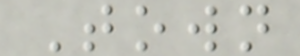Town
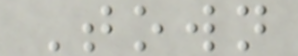Town
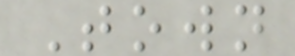Town
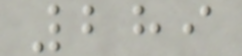289
